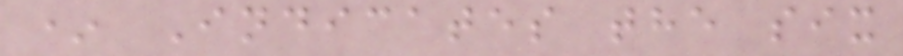* Indicates the six
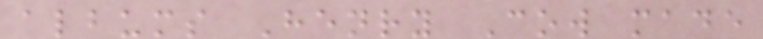albums Henry Cow made
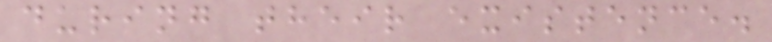during their existence.
